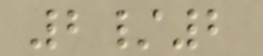2/2
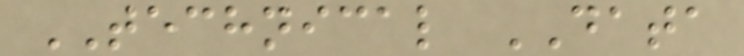TECHNICAL DATA
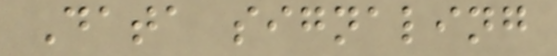Data signaling
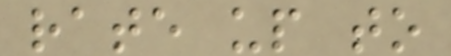rate up to
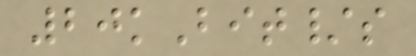20kBit/s
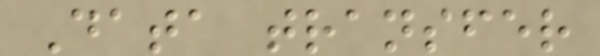Data transfer
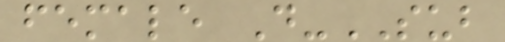female D-SUB
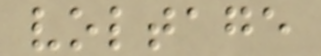voltage
